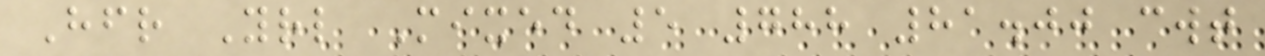Hfr Yrl Mixed 5 788 81.00 cwt
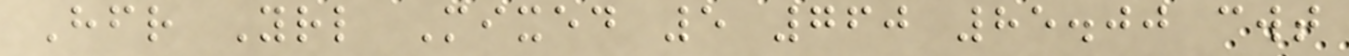Hfr Yrl Mixed 5 760 85.00 cwt
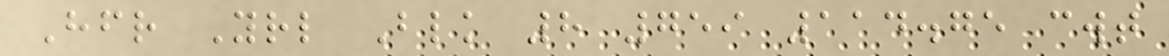Hfr Yrl Blk 8 759 114.75 cwt
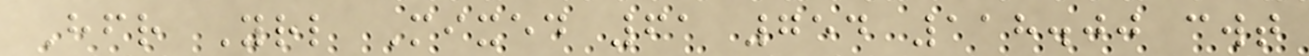Hfr Yrl Mixed 61 754 118.00 cwt
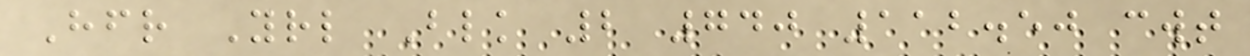Hfr Yrl Blk 2 740 112.50 cwt
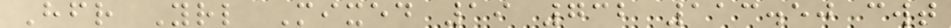Hfr Yrl Mixed 19 732 113.50 cwt
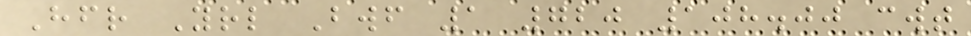Hfr Yrl Bwf 1 720 108.00 cwt
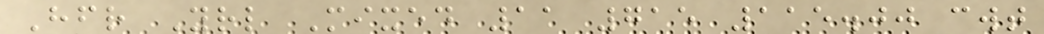Hfr Yrl Mixed 11 715 115.00 cwt
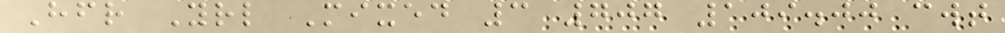Hfr Yrl Mixed 3 707 109.00 cwt
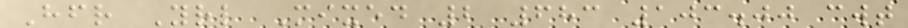Hfr Yrl Mixed 2 683 103.00 cwt
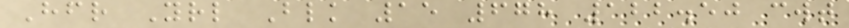Hfr Yrl Blk 15 678 122.50 cwt
